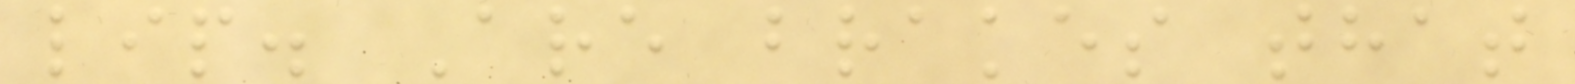lip. Are brakes that
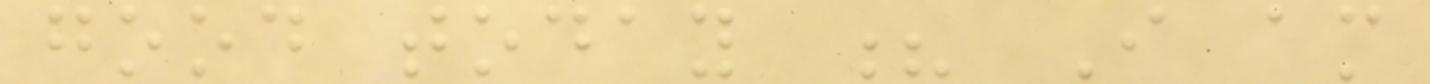good today ? I am
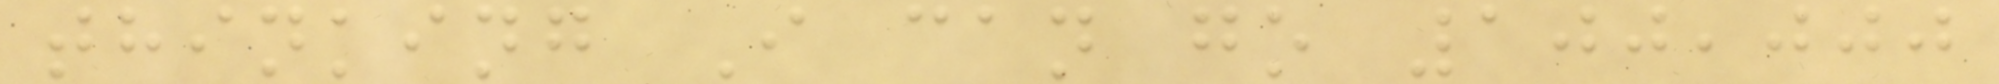thinking I can go 100,000
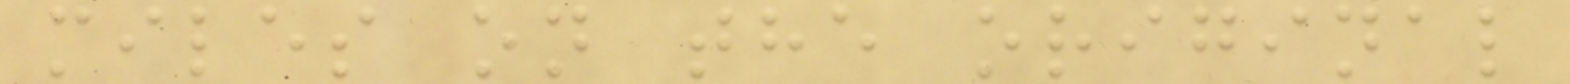miles on the original
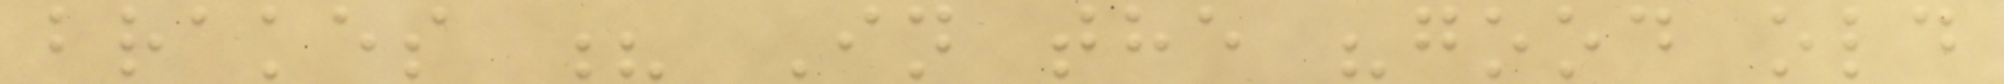brakes ? In the "good old
